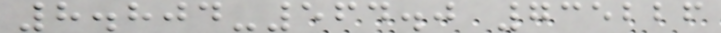8.804-564.0 735226
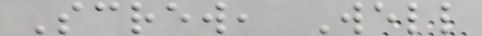Screw, Well
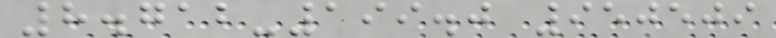8.712-199.0 950509
